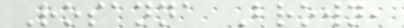Rosanna Brown,
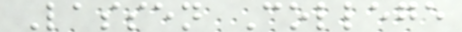Lassen College
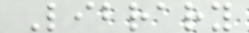Library
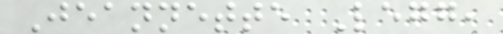Jeannette Legg,
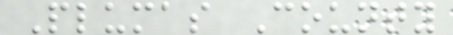Plumas County
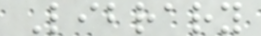Library
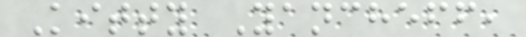Kitty Yancheff,
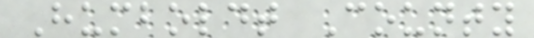Humboldt County
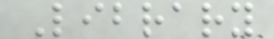Library
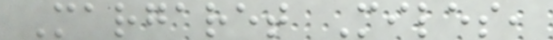Margaret Miles,
